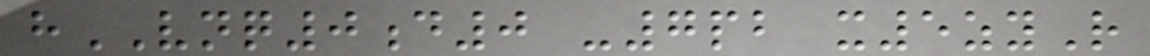hVNQ0d0 -7pb x5zyR
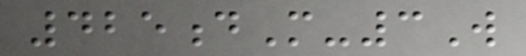425dM-3W
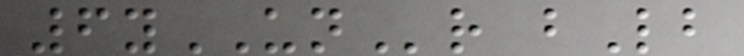6yUNr bLb
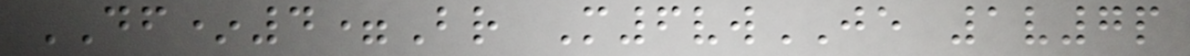DF*4=Br M6vwJE 1v7p
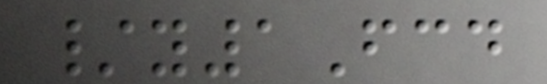/y1Fcd
